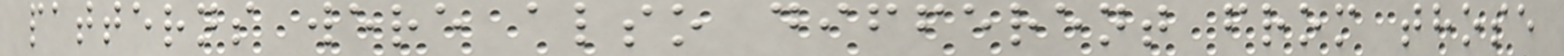patterns were also different from those
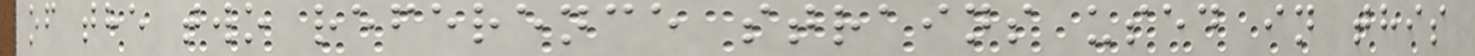of the two reference strains used in this
